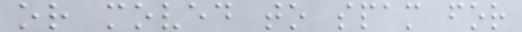or moved to spam for
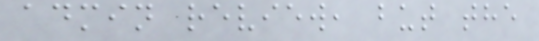admin review, but the
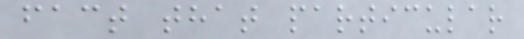fact that particular
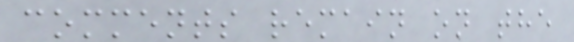comments remain on the
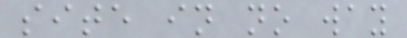site in no way
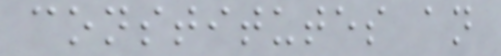constitutes an
